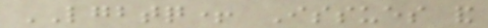LGBTQ+ Issues and
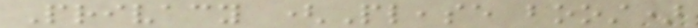Privacy (Please boost)
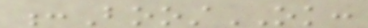:BoostOK:
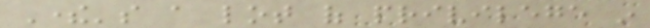There's a lot of privilege in
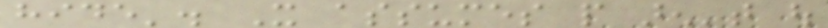hide'. It assumes people aren't out
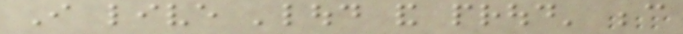I live 'loud and proud' because
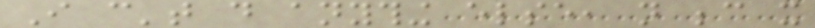I can't do anything else, not because it
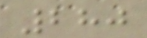280
